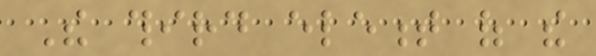The third element of the
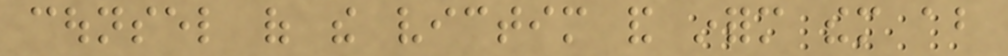counsel of the victim and inform them about
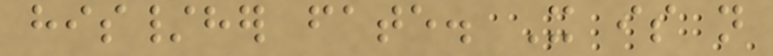his/her fate. It is not
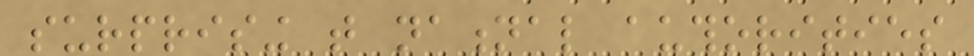surprising that national authorities
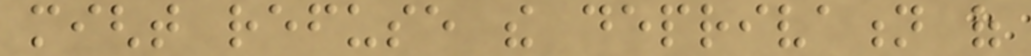might refuse the deprivation of
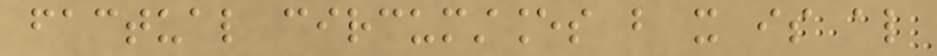factual circumstances but it is also
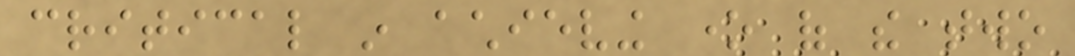critical in achieving one of the two
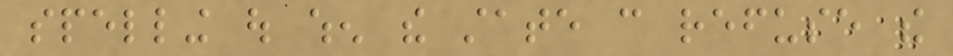spelling out when the state can refuse the
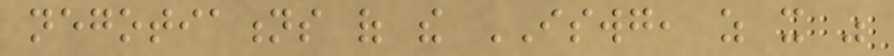negotiations of the ISWG, as it was
